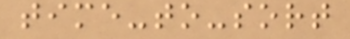time-to-sort
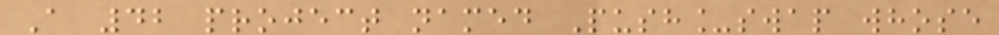A 42 project named Push_swap whose
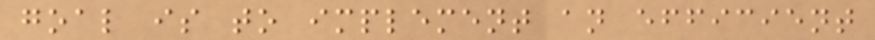goal is to implement an efficient
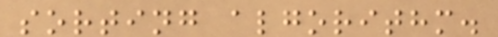sorting algorithm.
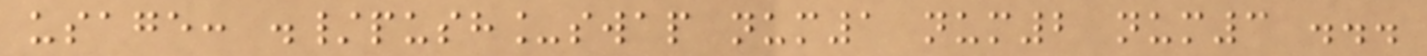usage: ./push_swap num1 num2 num3 ...
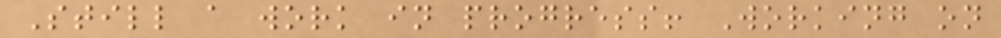Still a work in progress! Working on
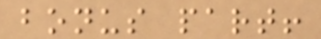bonus part!
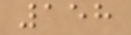158
